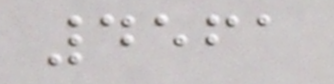4561
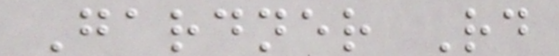Gardner Rd
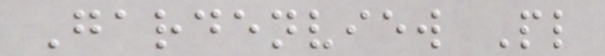Gardenview Pl
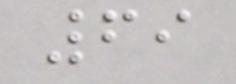69
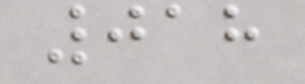018
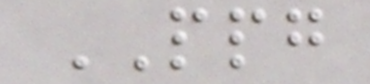PPG
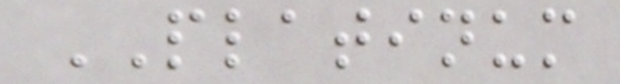PLATINUM
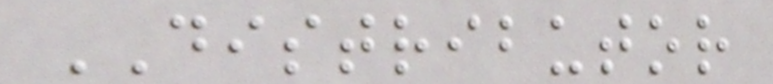DISTRIBUTOR
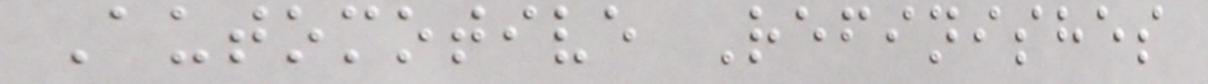Automotive Refinishes
